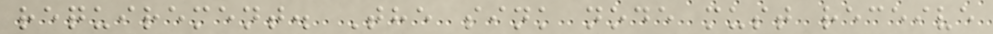requirement. The sink node must receive
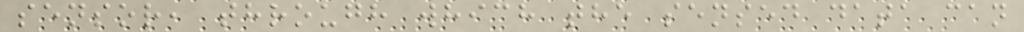sensor, through which the sensed data can
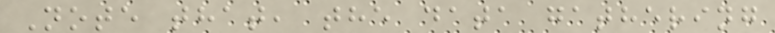Note that, the data gathering
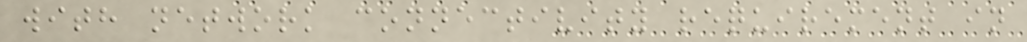with network connectivity requirement in
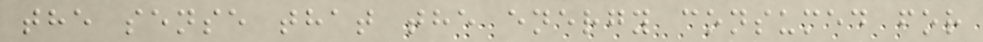the sense that the energy consumed for
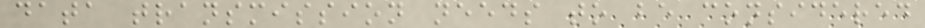data transmission needs to be considered
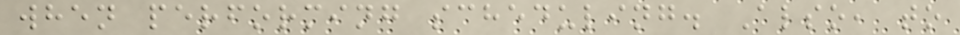when performing scheduling. Also, to
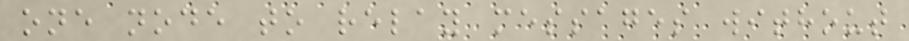one node to relay messages without
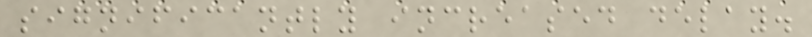significantly increased delay.
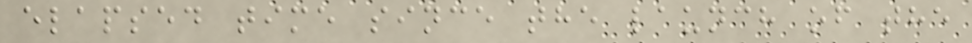elapsed time since the launch of the
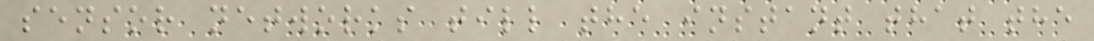sensor networks till the instant that the
